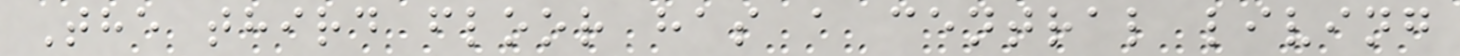The third floor has a central living
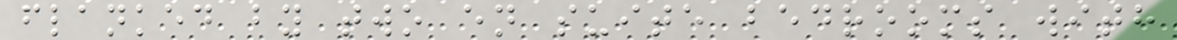flanked by two en suite bedrooms with
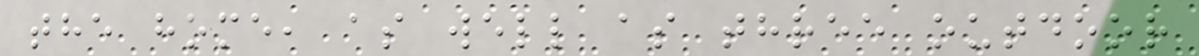the home, as well as three outdoor
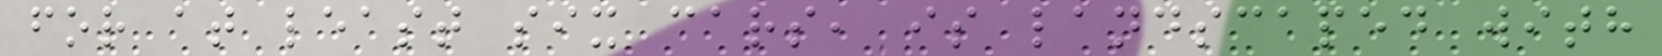for at least six cars, is landscaped with
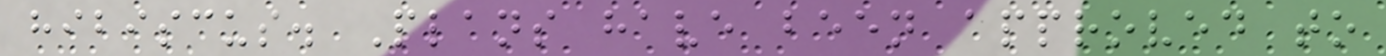hibiscus. Plans have been approved to
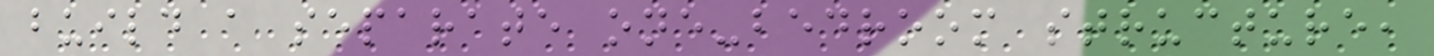build a separate one-bedroom structure,
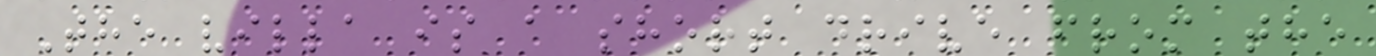The villa is a short drive from the
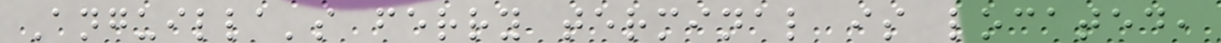Anguilla's ferry terminal is located,
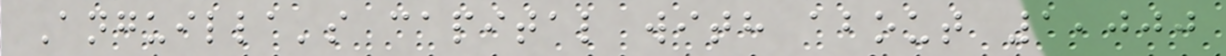Anguilla's capital with about 1,000
